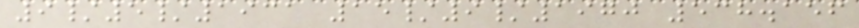9/5/1931 15/9/1970 538.156
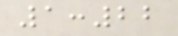1:22
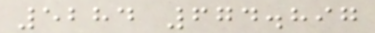5284 674.897
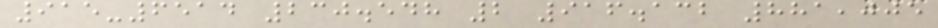915-6514 230.548 2 916.132 881,005
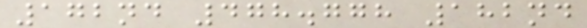172nd 478.778 182nd
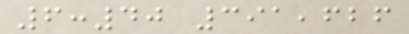6:40 391,626
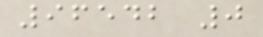96542 0
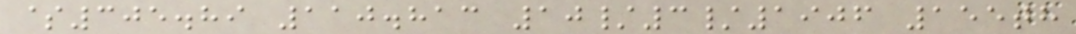$305.89 110.813 10/3/1906 155th
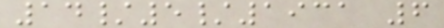14/5/1931 6
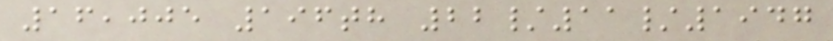16,005 196th 22/11/1947
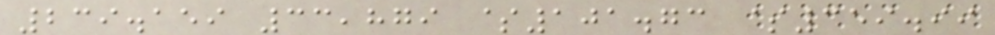239.159 33,879 $101.73 $359.99
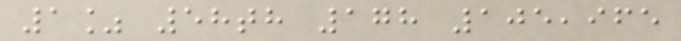1% 58th 178 105,965
